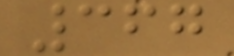367
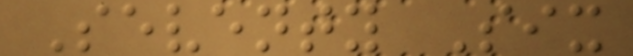Seventy Six
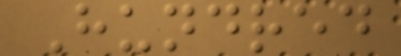Hundred
